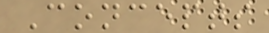Concepts
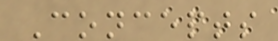Concepts
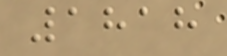1818
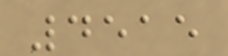4515
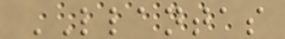LLANTAS
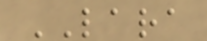LARA
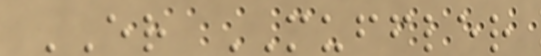ER MUFFLER
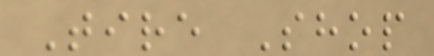Tire Shop
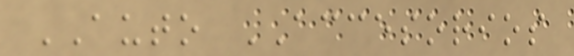AUTO ACCESORIOS
